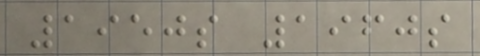1950s 1960s
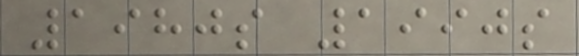1980s 1990s
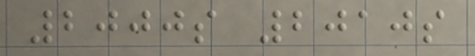2000s 2010s
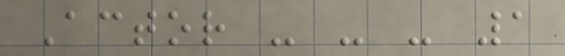Actor - - - 1
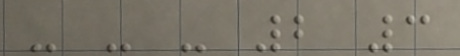- - - 2 3
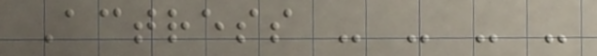Actress - - - -
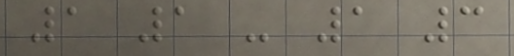1 1 - 1 3
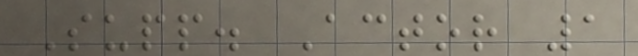Supp. Actor 1
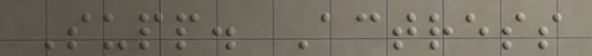Supp. Actress
